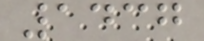1437
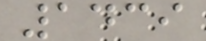1439
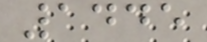1445
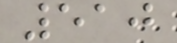510
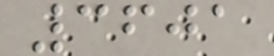3601
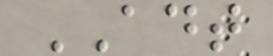ADT
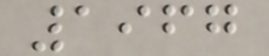1967
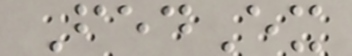FedEx
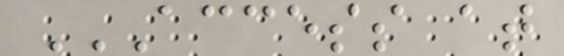ACCESS AT
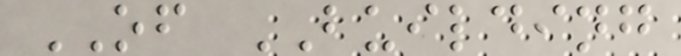OF BUILDING
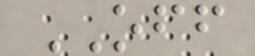OFF
